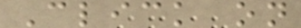Click on
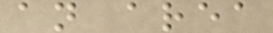an area
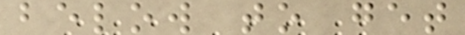below to get
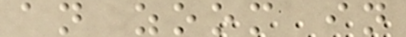an zoom in
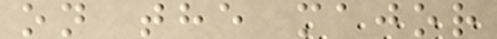on the major
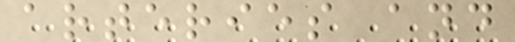arteries and
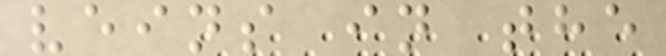veins in the
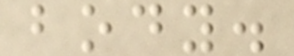body.
